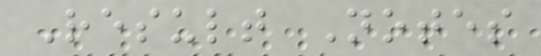Result Notes
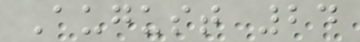August 24
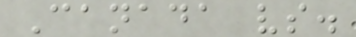Canada vs.
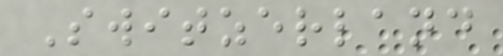Switzerland
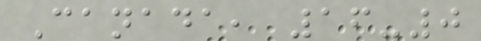Canada, 16-0
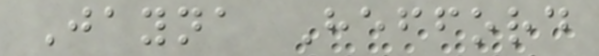Jayna Hefford
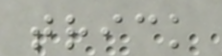trick
